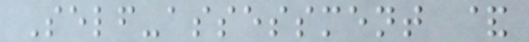Self-assessment &
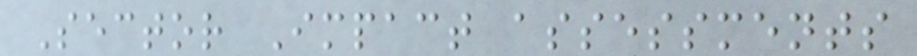Sector Impact assessments
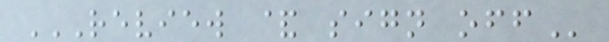REVIEW & SIGN OFF
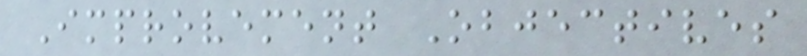Improvement Objectives
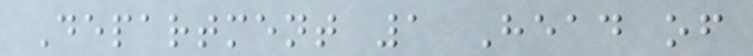Department 1 Head of
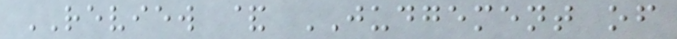REVIEW & JUDGEMENT of
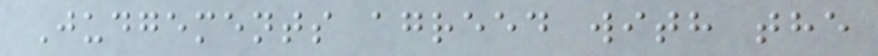Judgements agreed with the
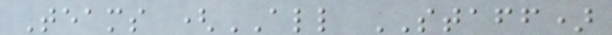Teams (ALL STAFF)
